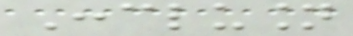Conclusion
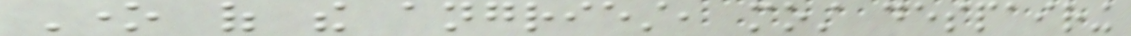One of the angriest, most despairing
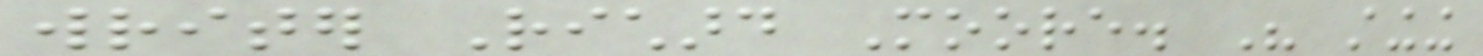writer Richard Moore. His stinging
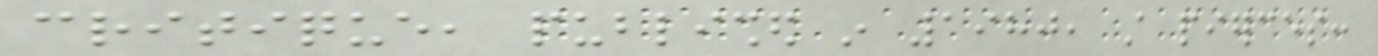critique, published in 1980, still pierces:
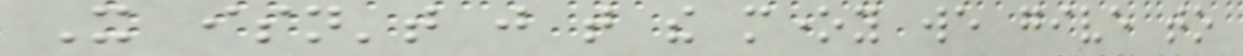It isn't just that the money we give to
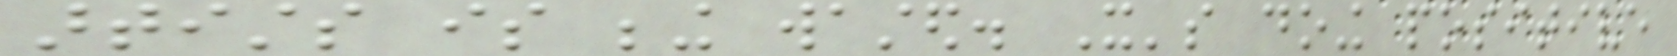artists is being wasted. It's doing positive
